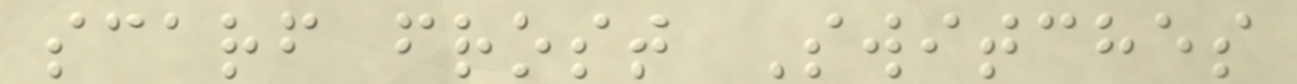scarf frost Switches
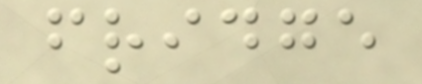fridge
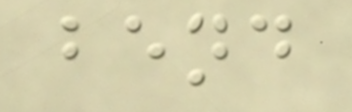bend
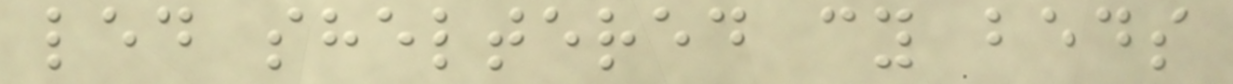led sheltered cy beds
